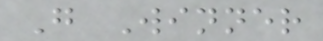G Winner
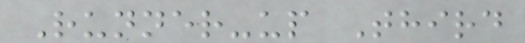Runner-up Third
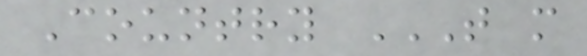Country T M
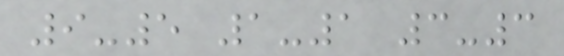9-5 1-1 3-3
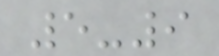5-9
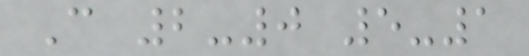C 2-0 5-1
